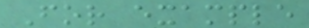For example
